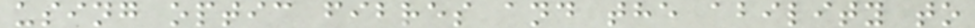using optic fibres and the ability to
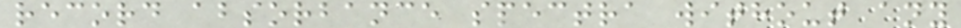record absorbance spectra without any
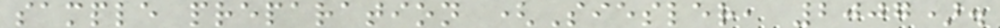sample preparation (Siesler, 2007).
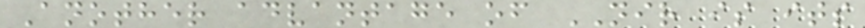Another advantage of NIR is its
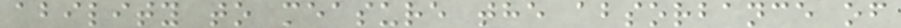ability to measure the absorbance of
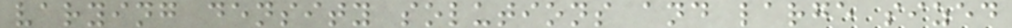varying density solutions and large sized
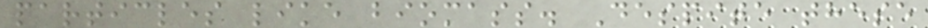particles like biomass. Despite these
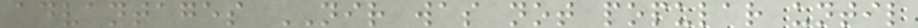advantages NIR was not popular until
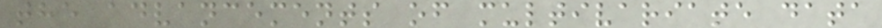the advancements of multivariate data
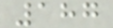187
